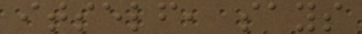itself, says
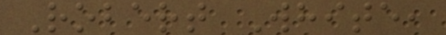Robert White,
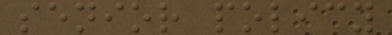senior policy
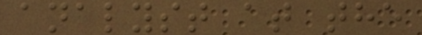analyst at the
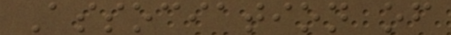Association of
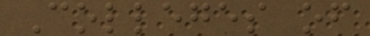Colleges of
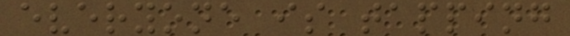everyone is tapping
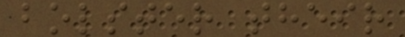bolster their
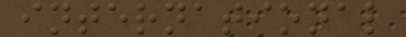international
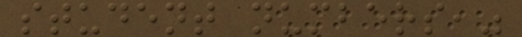student numbers,"
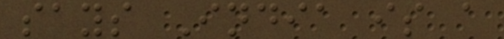says India is a
